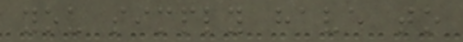you simply have to
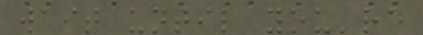wait until you're
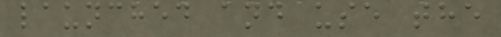launched and use the
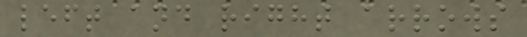left and right arrows
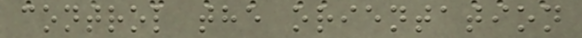control the orientation
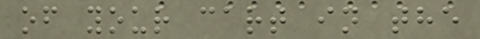of your cart in the
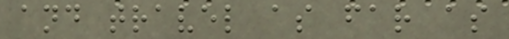and travel as far as
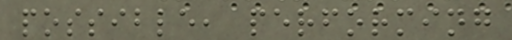possible, performing
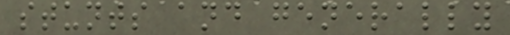stunts and generally
